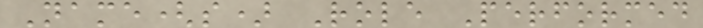Name(s) Role Performed
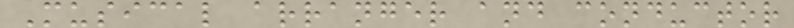Musical arranger and conductor
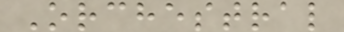Orchestral
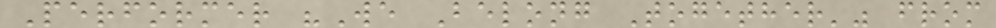Performer "We Belong Together'" from
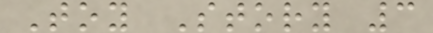Toy Story 3
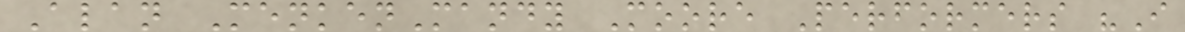Alan MenkenMandy Moore Performers "I
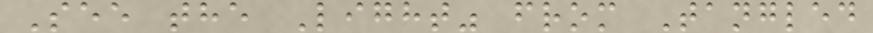See the Light" from Tangled
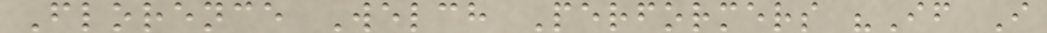Florence Welch Performers "If I
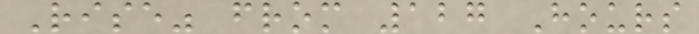Rise" from 127 Hours
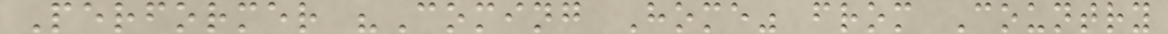Performer "Coming Home" from Country
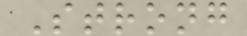Strong
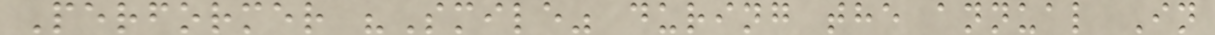Performer "Smile" during the annual In
